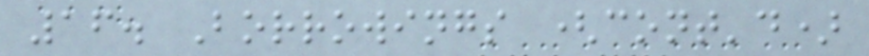16. Borrowings (cont'd)
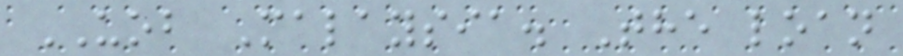UOB Malaysia. The loan
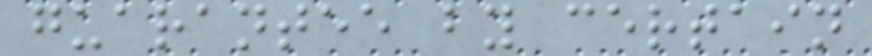guarantee by certain
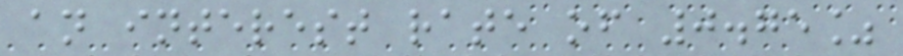an interest rate of 0.75%
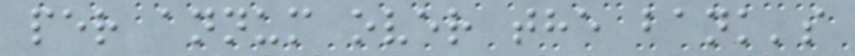per annum over the bank's
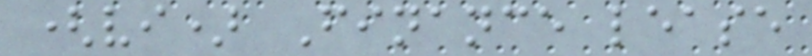(vi) Finance lease
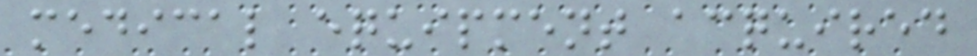medical equipment acquired
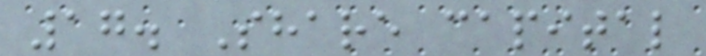17. Share capital
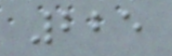225
